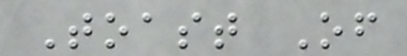Toast Of
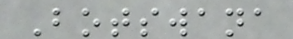Botswana
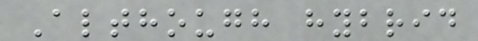Although hybrid
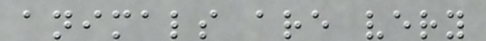animals are very
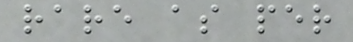rare as per
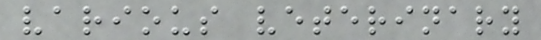various veterinary
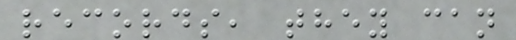records, they can
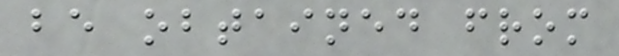be obtained from
